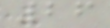26
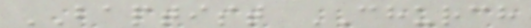BAPTIST CHURCH
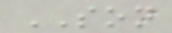SON
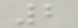2
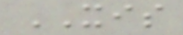XIS
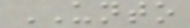UNTO
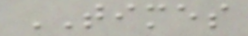TIMES
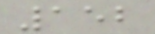152
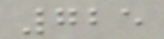725
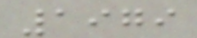1979
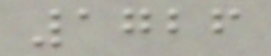1726
